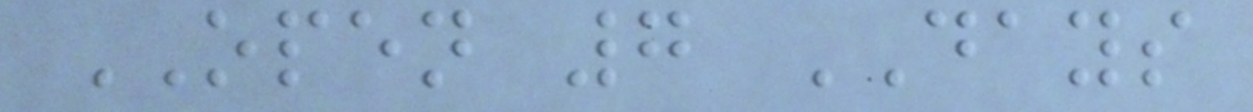OPEN 7 DAYS
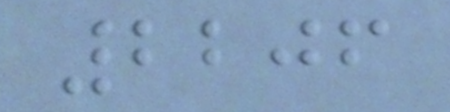2206
